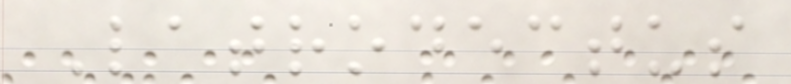Latrodectus
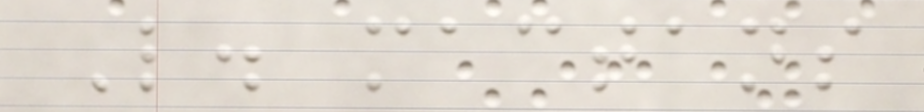L. mactans
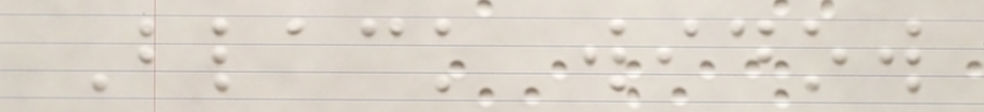Black widow
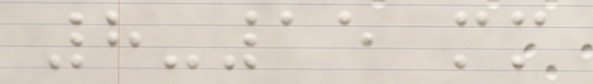8-15 mm
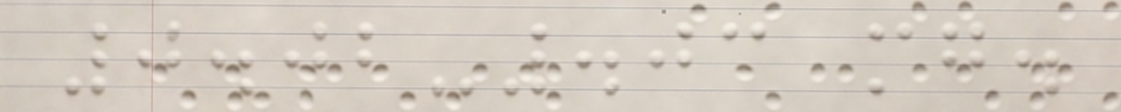0.02-.03 mg.
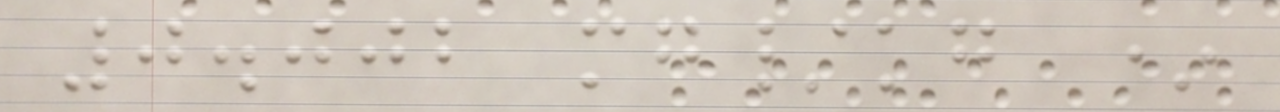0.002 mg/kg *
